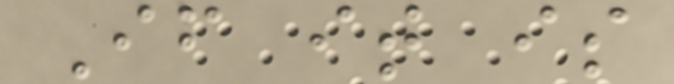If it is
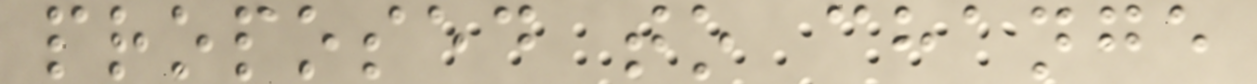proposed to change
